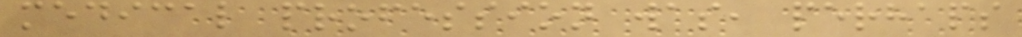medical profession was, perhaps
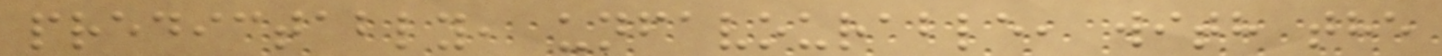predictably, unfavourable, with the
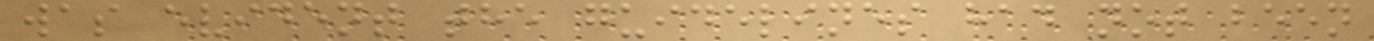was evident the guidelines had not been
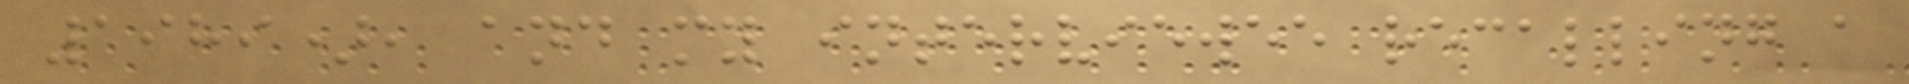1989), and my interviewee recalling a
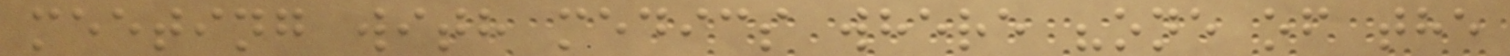meeting with medics where "one of the
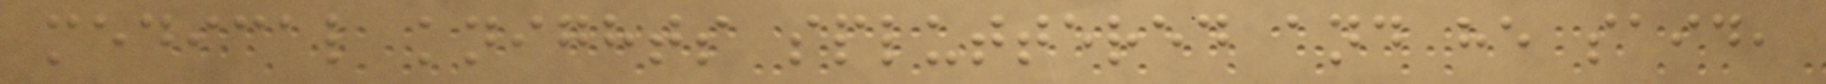medical knights spluttered and he said,
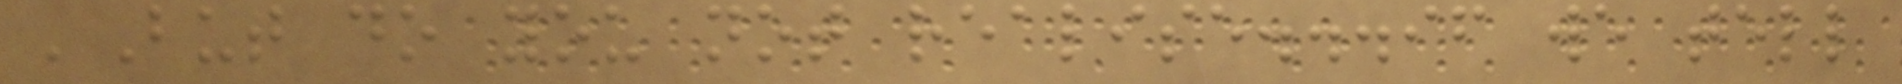'But do you not realise...if we tell
